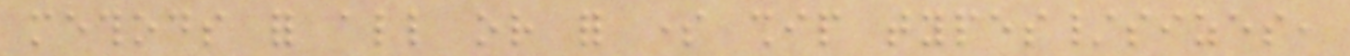methods for all or for some ship types/sizes,
